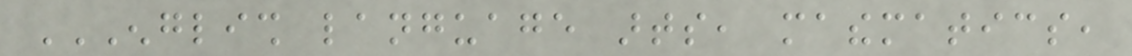ENGLISH LANGUAGE ARTS, MATHEMATICS,
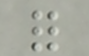for
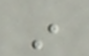in
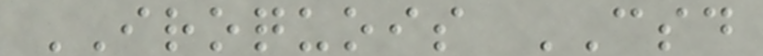IROQUOIS CSD
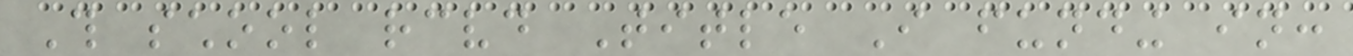This school received Title I funding in:
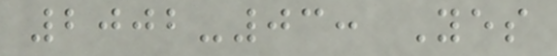2002-03: Yes
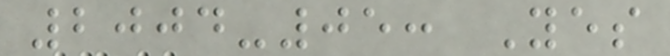2004-05: Yes
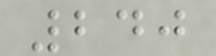240
